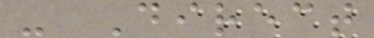- Direct
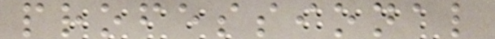professional
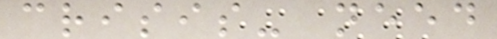crisis- need
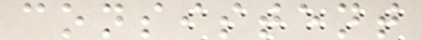consistent
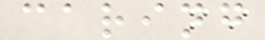caring
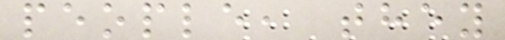people, they
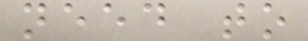need to
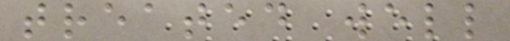treated well
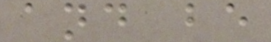and be
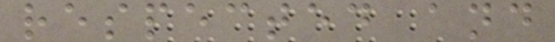respected and
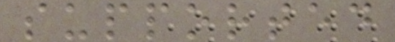supported
